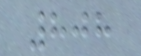808
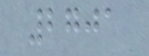2701
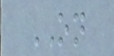ON
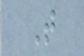T
